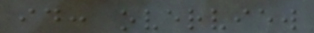id: overview
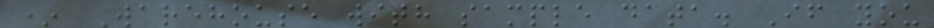* Warehouse with sample data. If you
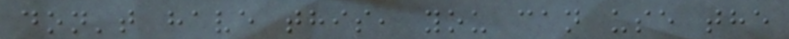don't have this, you can use the
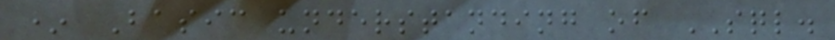* Basic understanding of SQL.
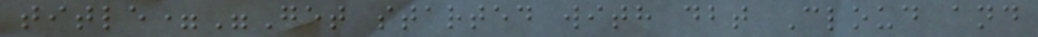title="Get started with dbt Cloud and
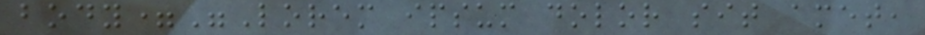body="Lorem ipsum dolor sit amet,
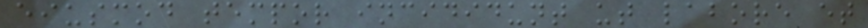eiusmod tempor incididunt ut labore et
